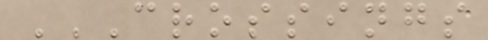CROSSINGS
